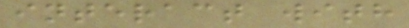interact with
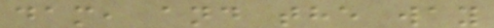dam, and the way
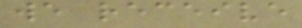we receive
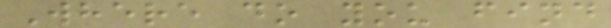Where do you find
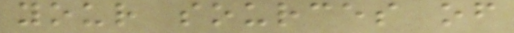your sources of
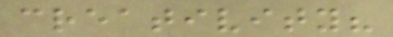creativity?
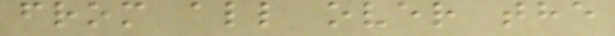from all over the
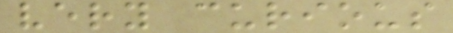very curious
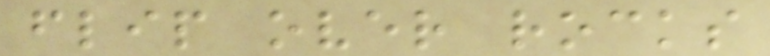flip over rocks
